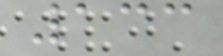133
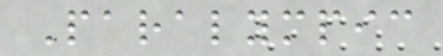Paralympic
